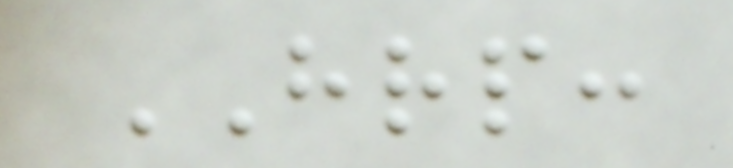HRP:
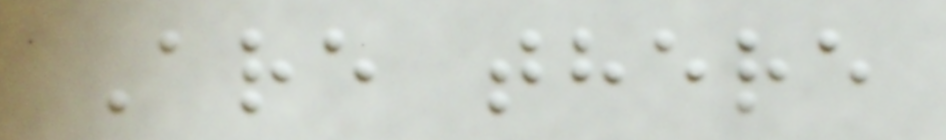Are there
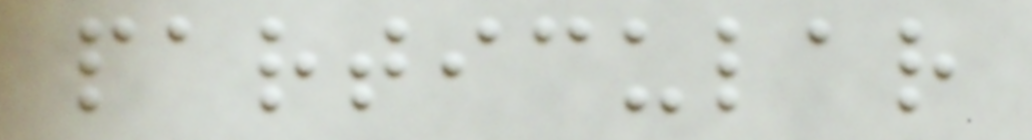particular
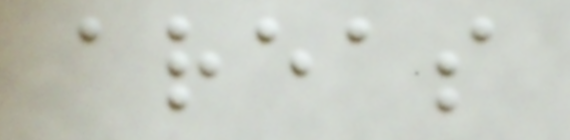areas
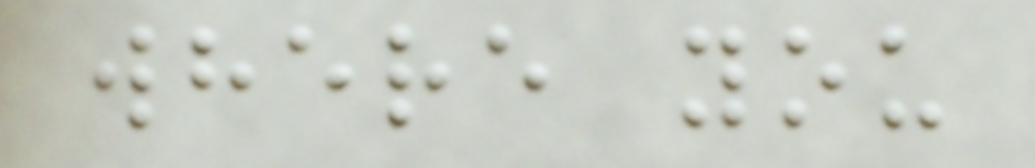where you
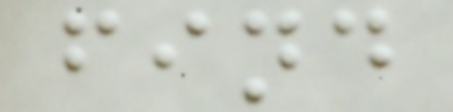find
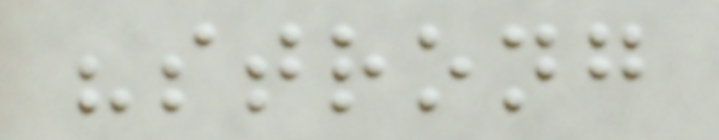"strong
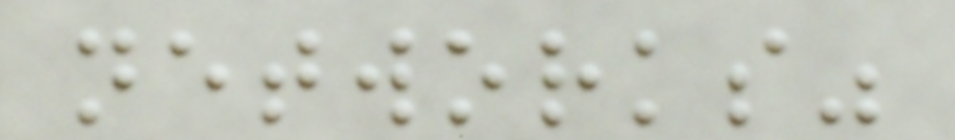networks"
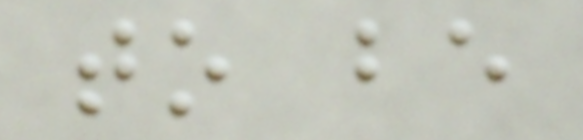to be
